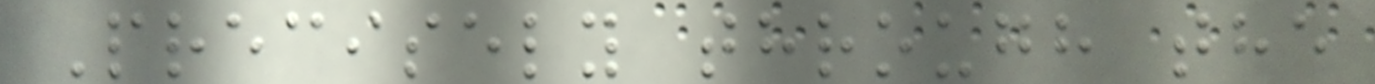Precisely through the
